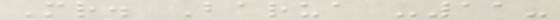Mr. Barua -11-
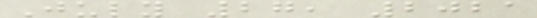July 27, 2021
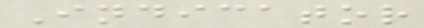Indicator
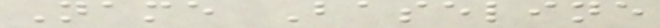Name Baseline
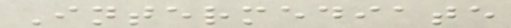Intermediate
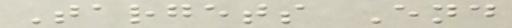Targets End
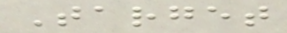Target
